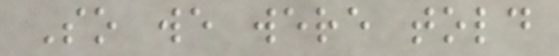So we were told
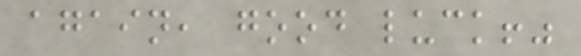again, good luck!"
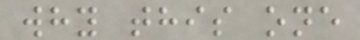why this one
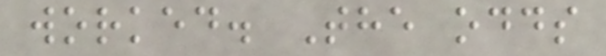worked. The odds
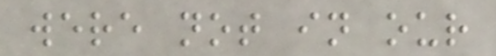were not in our
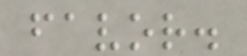favor.
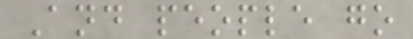And people go
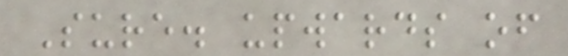Sure. upwards of
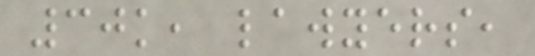30k, lawyers,
